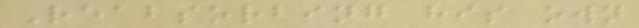Reabsorbing his own
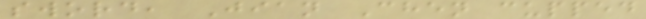sword, Jian Chen cupped
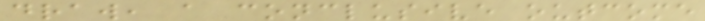draw, a conclusive outcome
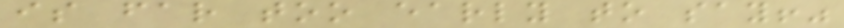is far too early to say!"
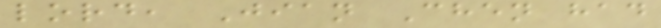lord, Jian Chen had
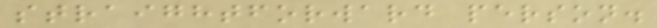straightforward person.
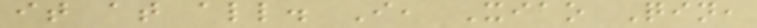it at all. I, Xiao Qin,
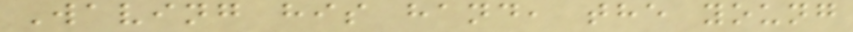Waving his hand, the young
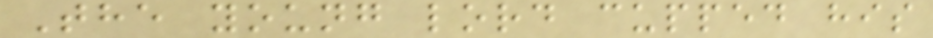The young lord cupped his
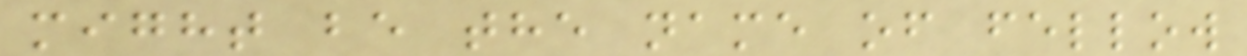might be the name of fellow
